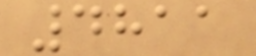4811
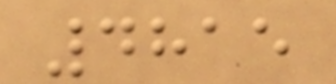4815
